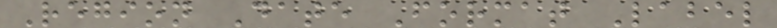Region Date Format Label
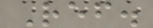Ref.
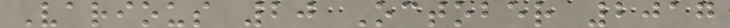Various 20 October 2017
